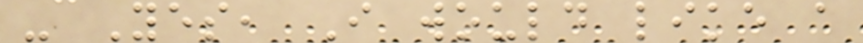- Yes, I would like a
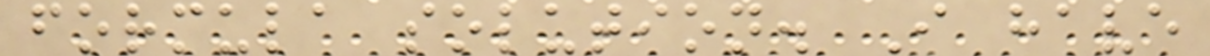formula solution. I have
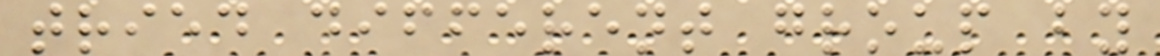tried different group by
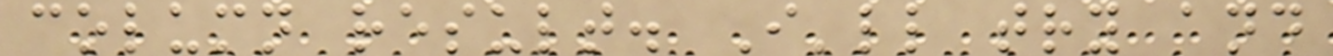column result. I'll try and
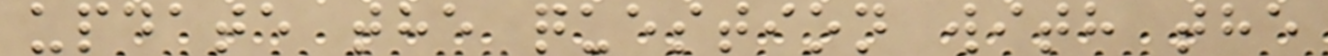update the question with the
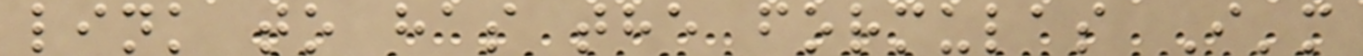link to has the formulas I'm
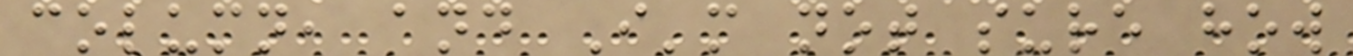column, and I'm not sure how
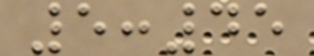5:45
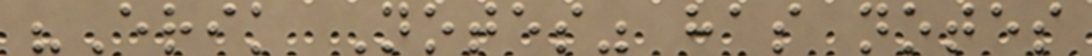"Erik Notes" has notes
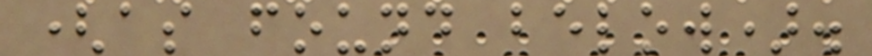(as found below).
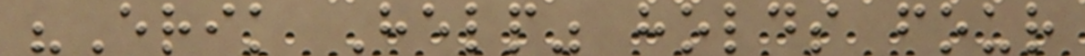"Erik Help" holds four
